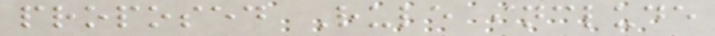proposed Rule include
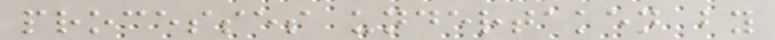processes undertaken by
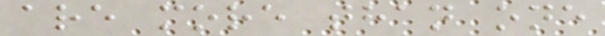are more than one
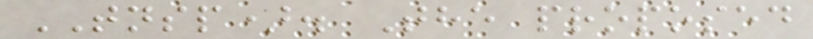TNSP). The proposed
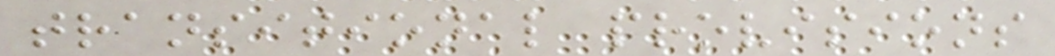transitional provisions
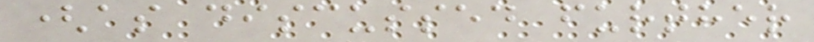(as discussed further
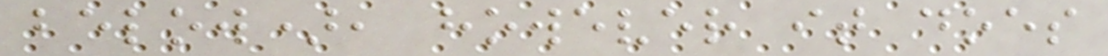below), however it does
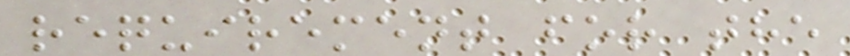requirement for the
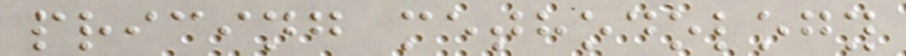pricing methodology
